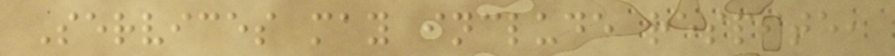Services may include respite,
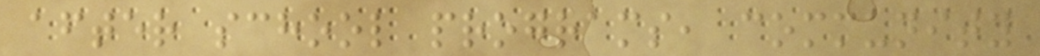after school programs, community
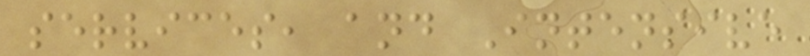services, and Intensive
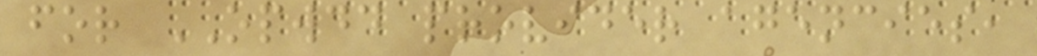for OPWDD provider agencies,
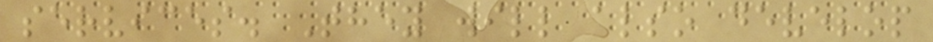services. They will also develop
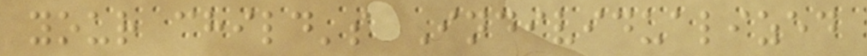your child's Individualized
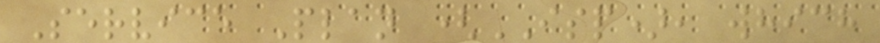Service Plan (ISP), which
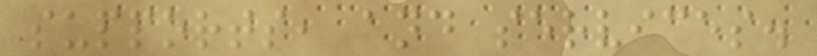supports, and services.
